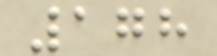178
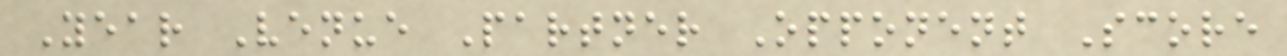Year Venue Partner Opponent Score
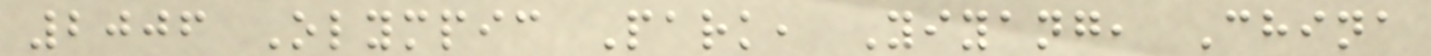2006 Olympic Park, Yiyang, China
